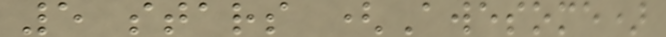5 stars (Awesome)
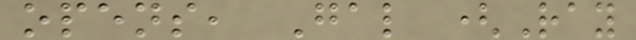opens, Gal (Ray
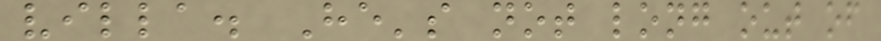villa. He's not long out of
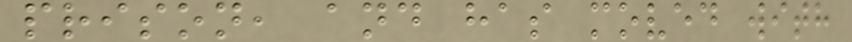prison, and has moved with
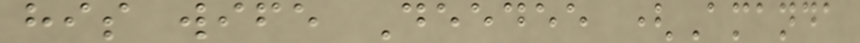his wife Deedee (Amanda
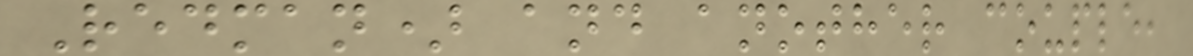Redman) and another couple,
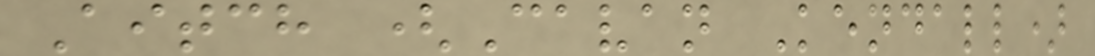Aitch (Cavan Kendall)
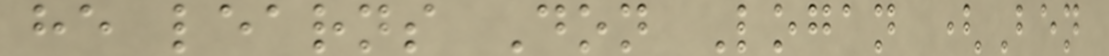he learns Don Logan (Ben
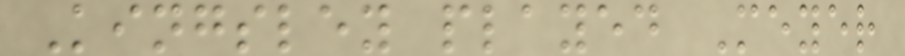Kingsley played Meyer
